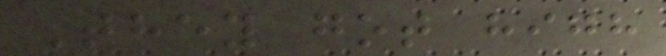They got high
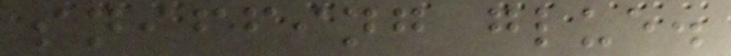sniffing glue.
